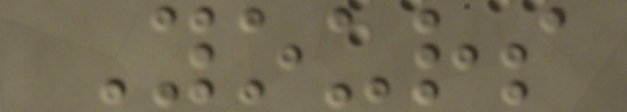Yours
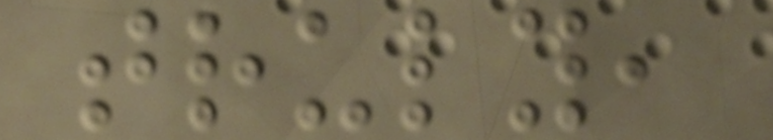truly,
